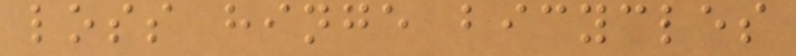loss hinge bicycles
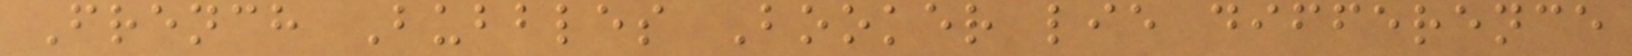French Bubbles Booker lie difference
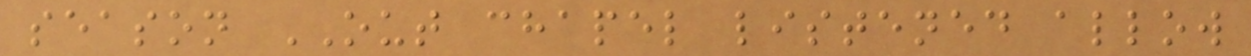season OUT chapel listened allow
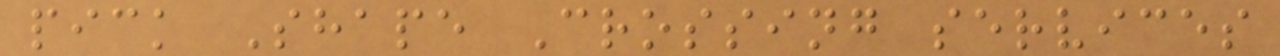pick Shape Crossing services
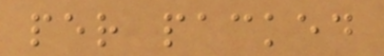per packed
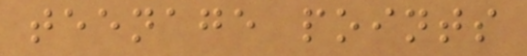teenage points
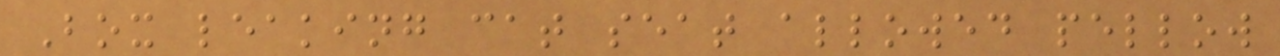Box leaking cat seat allowed pellow
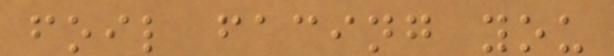foil facing you
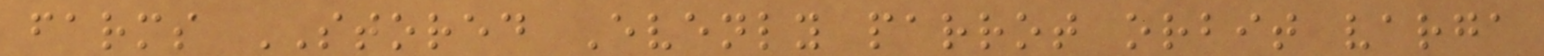farms STORED Evenly parrot orbit varga
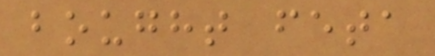bought feta
